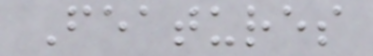Features
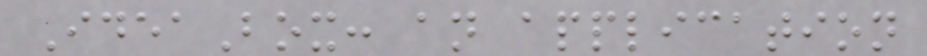IdeaBox: an application
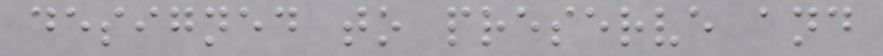designed to preserve and
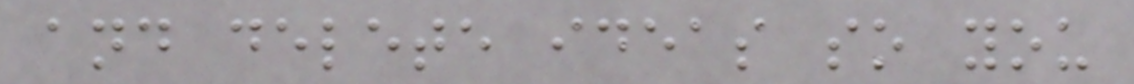and delete ideas so you
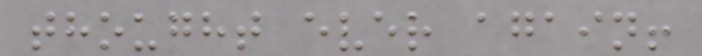thought ever again!
